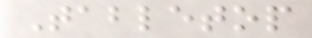Tabletop
